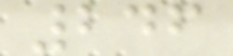246
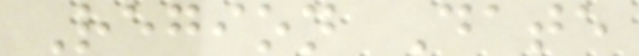Region Date
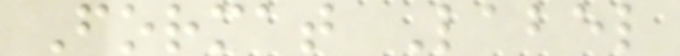Format Label
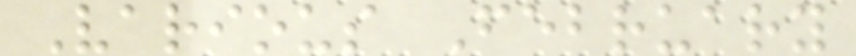Various February
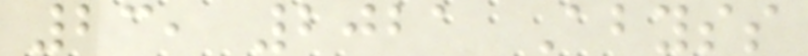23, 2021 Abyss
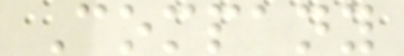Company
